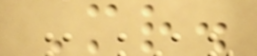Mr.
